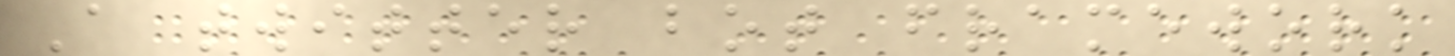A twitter bot framework
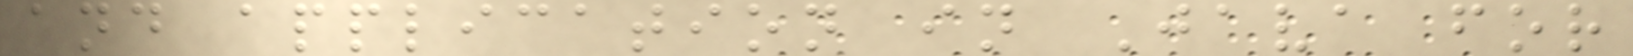and application in Java for
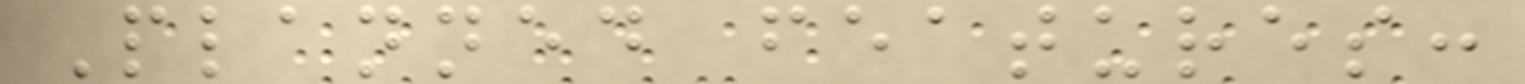Planned features:
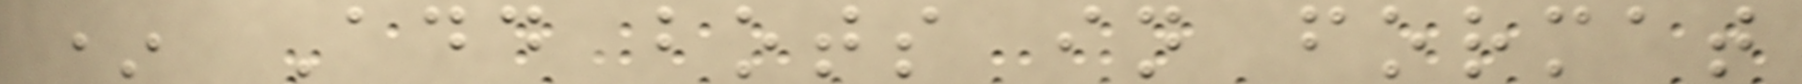* Add bots in format
